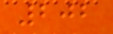202
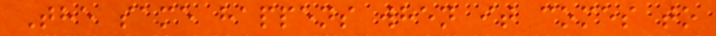The same happens when it comes to
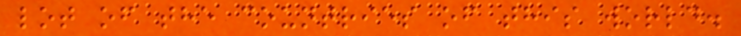lot of the countries of this world.
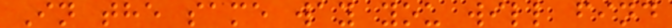In the same way you will find
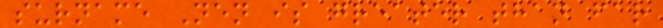surname Nen is greater than far
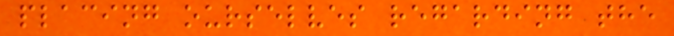placing ourselves regarding the
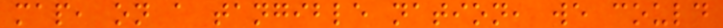map, on a tangible nation, we could
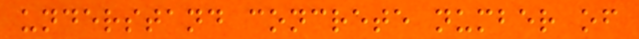understand concrete number of
